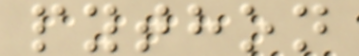python
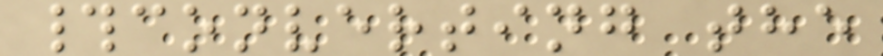#converting the
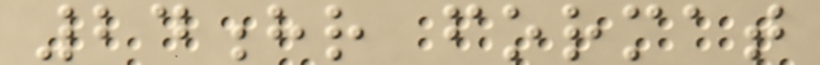24hr format
